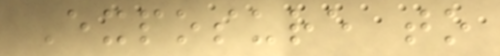Exposure to
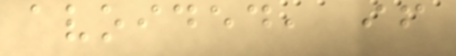avoided, if
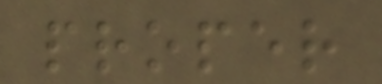proper
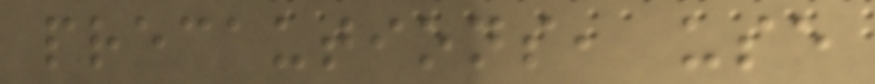precautions, use
